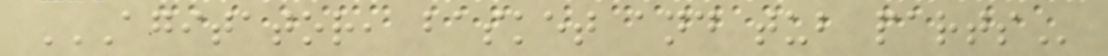AGITATOR, BASKET AND TUB PARTS
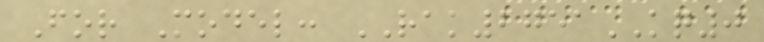For Model: RAK2751KQ0
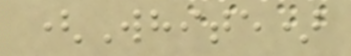(White)
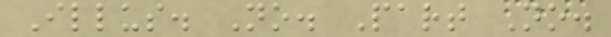Illus. No. Part No.
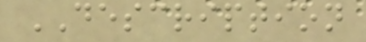DESCRIPTION
